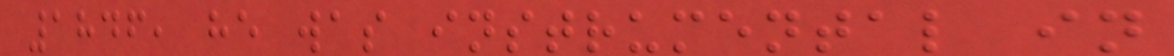1846, he was instrumental in
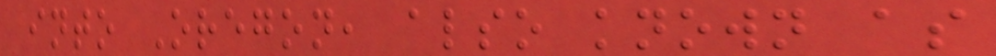into Oregon, also known as
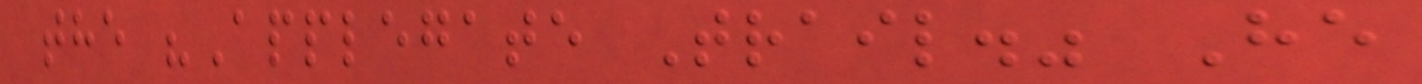the "Applegate Trail." He
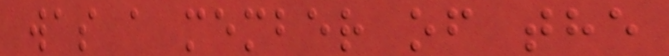was a member of the
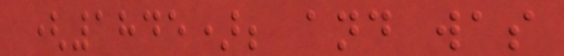(1845); and was
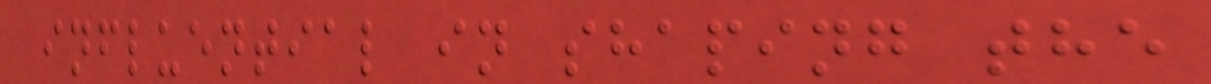influential in shaping the
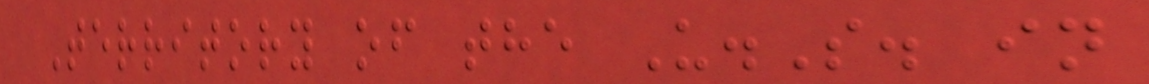Territory of the U.S. in
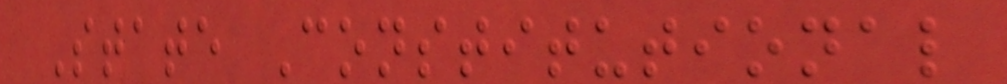State Constitutional
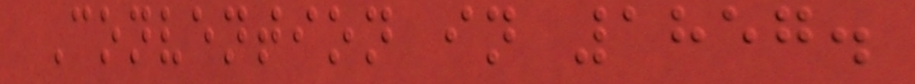Convention in 1857.
